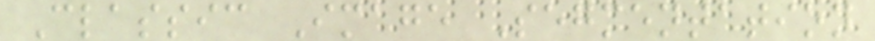Classic Image Segmentation
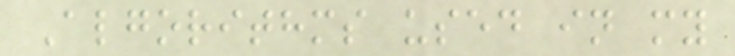Algorithms used in my
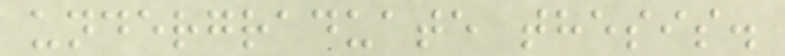undergraduate thesis.
